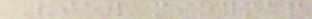View mindmap
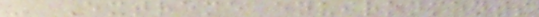- Extreme environments
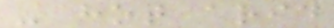- hot arid
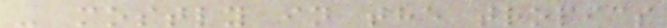- mostly in the tropics
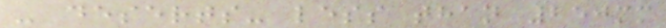- deserts- less than 250mm
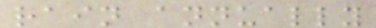rain annually
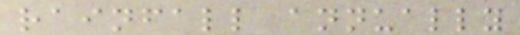rainfall annually
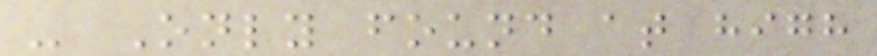- Only found at high
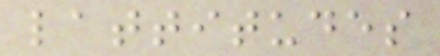lattitudes
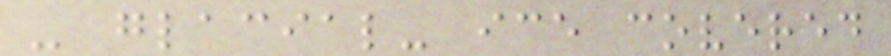- glacial- ice covered
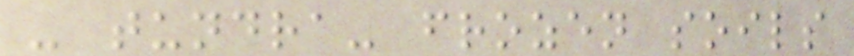- tundra- frozen soils
